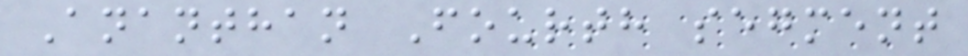Ananthan Fourth segment
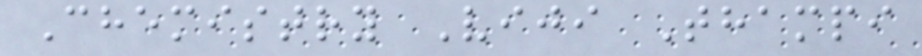Chemistry Viji Thampi
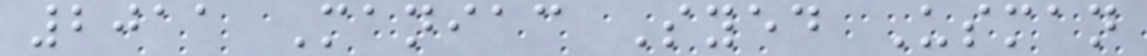2011 Maniac Syed Usman
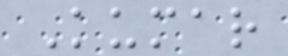Kumar
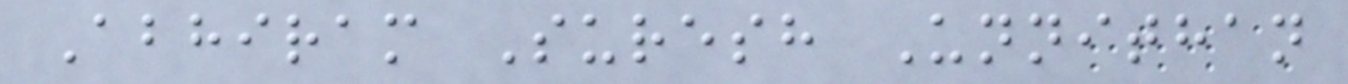Abhiram Suresh Unnithan
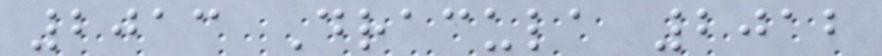2013 Dracula 2012
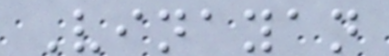Vinayan
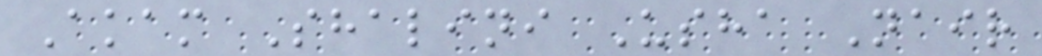Akam Shalini Usha Nair
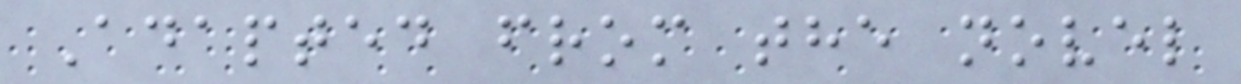Adapted from the novel
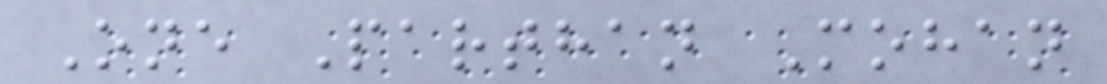One Parthan Mohan
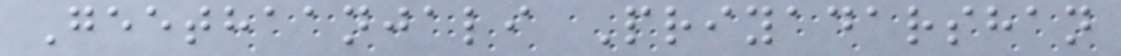Geethaanjali Priyadarshan
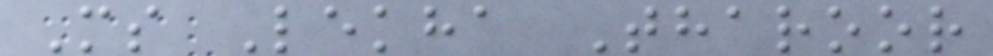Ms Lekha Tharoor
